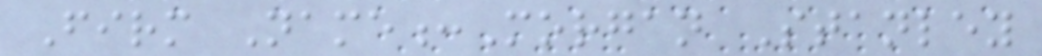Firm Name:Morgan Stanley
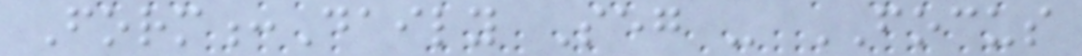Form:Daily Seg - FOCUS
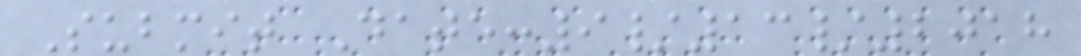Submit Date:9/13/2018
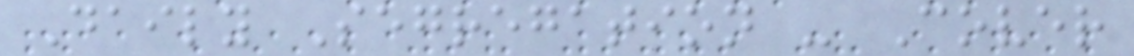Daily Segregation - Cover
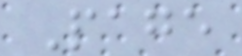Page
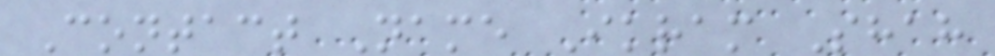Contact Name Ikram Shah
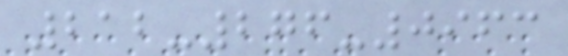212-276-0963
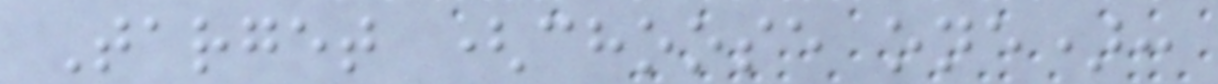Target (choose one):
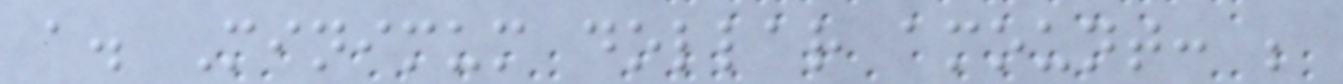a. Minimum dollar amount: ;
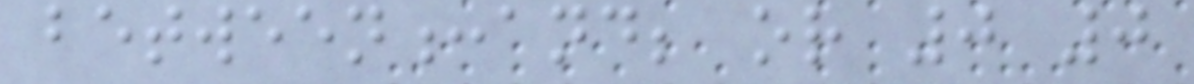between:and; or 0 0
